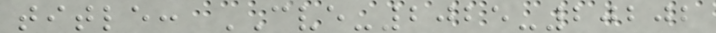title: CVE-2025-20202
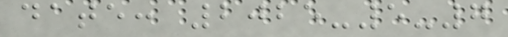date: 2025-5-7
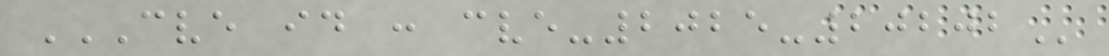CVE ID : CVE-2025-20202
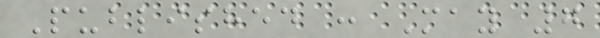Published : May 7
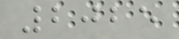2025
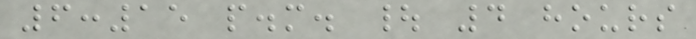6:15 p.m. | 4 hours
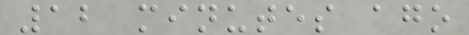12 minutes ago
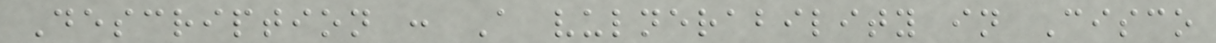Description : A vulnerability in Cisco
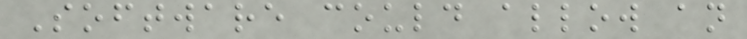Software could allow an
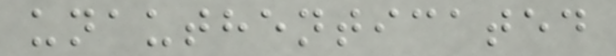unauthenticated
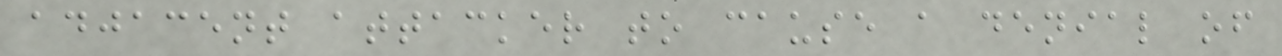adjacent attacker to cause a denial of
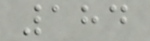184
